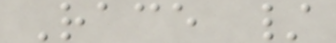Race /
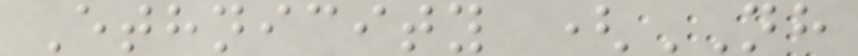Ethnicity (NH
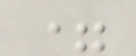=
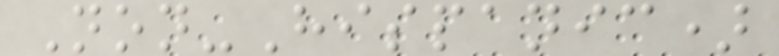Non-Hispanic)
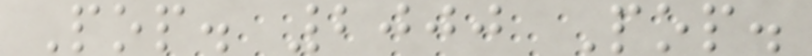Pop. 2000 Pop.
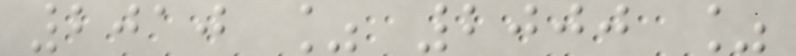2010 % 2000 %
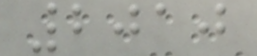2010
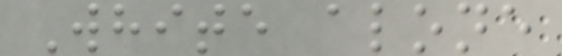White alone
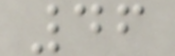46
